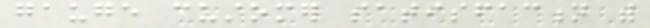gauge customer satisfaction with
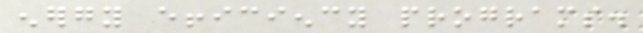energy efficiency programs.
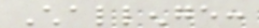Challenge:
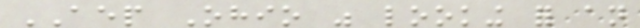AEP Ohio was looking for an
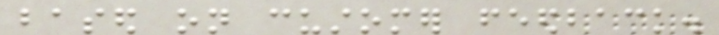based on customer feedback.
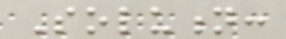Solution:
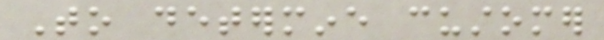To determine customer
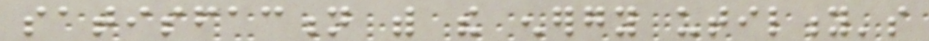satisfaction with the energy utility's
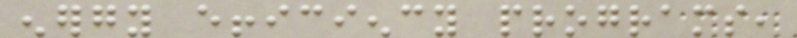energy efficiency programs,
